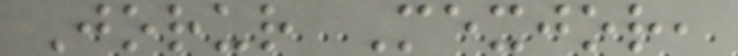Jorur Mexjor,
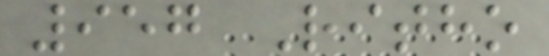957 Ritho
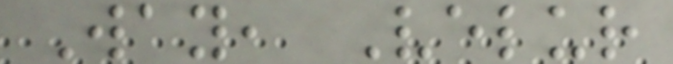Way, Velur
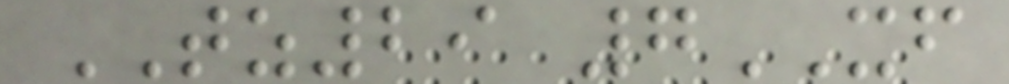TZ29 7XF
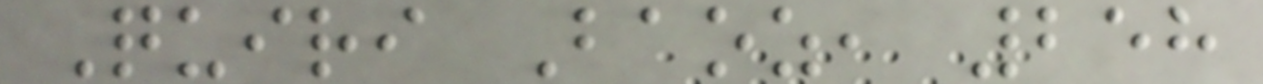Quiri Baoz, 258
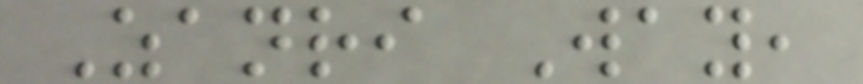Zanri Way,
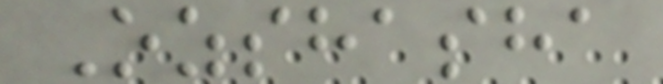Ozshasha
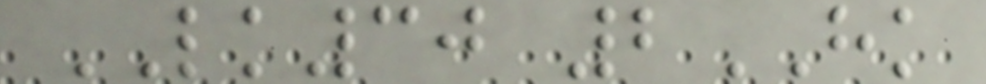LK30 2HK
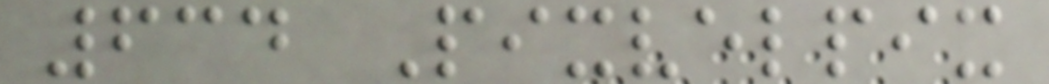634 Pixvelpix
